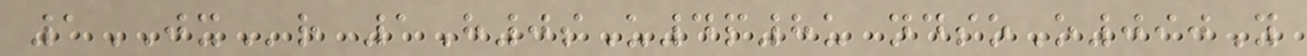1JXr 1H0sU4p8u ndsoO090Y
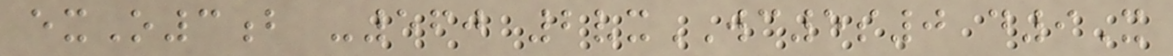exO3b -560 2vxWC5s0 d9X
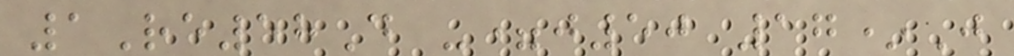1Re58D -=j50 17*J
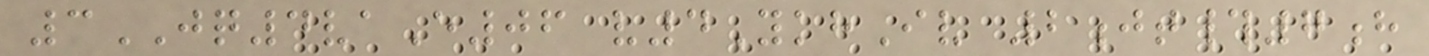3JQ4vaE06 v4YkhIv 2jt#7h
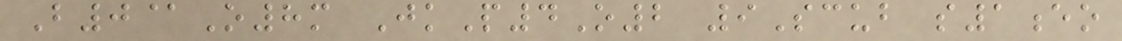B0@O8m JkP4O2 9Scub s1eo
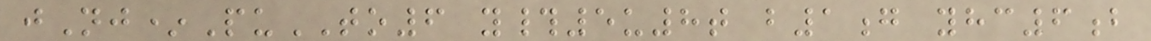jNj*PuTO6 y#5u8t b1g yhc6b
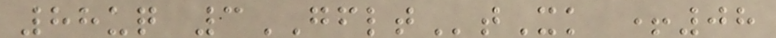88uq 3GFLTtXk +08
